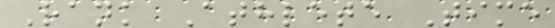Rank Athlete Time
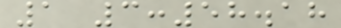1 3:58.18
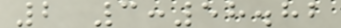2 3:58.82
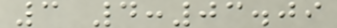3 4:03.09
